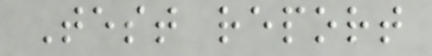Test report
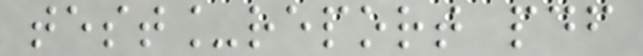test_report pdf
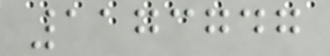1173747
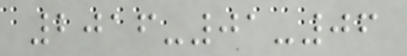2016-01-06
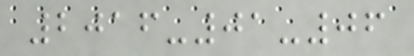2016-01-06
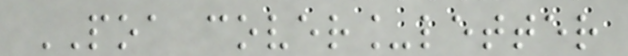POA cover_letter
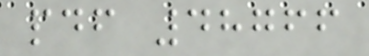pdf 48766
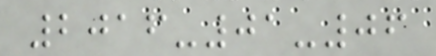2016-01-06
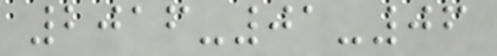2016-01-06
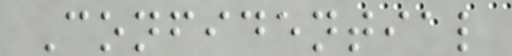Confidential
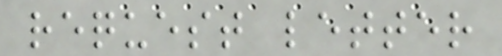request letter
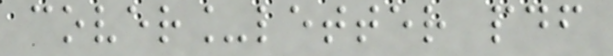cover_letter pdf
